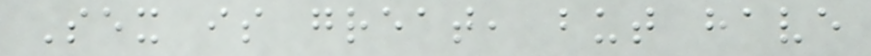Sex is great, but have
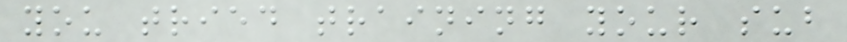you tried training your sub
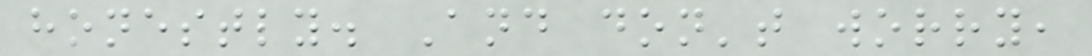honestly. And don't worry,
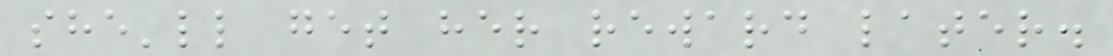she'll get her reward later.
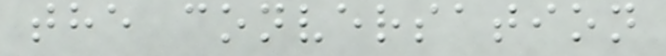the conversation
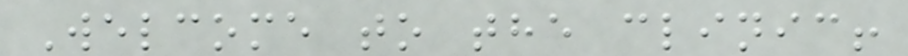Welcome to the clinic!
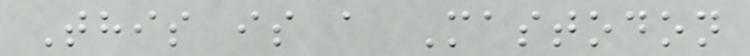This is a Mastodon
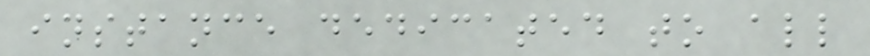instance dedicated to all
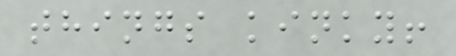things kinky!
